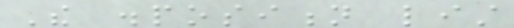The disposition list
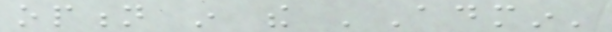option in the 'Admin'
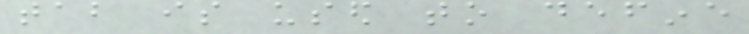tab is used to define
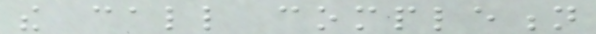the call completion
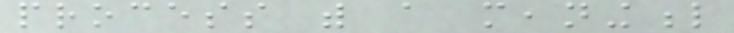process with a meaningful
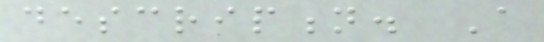description. A
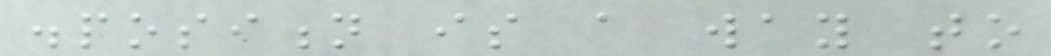disposition is a way to
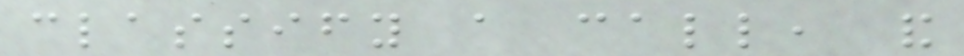classify a call, and
